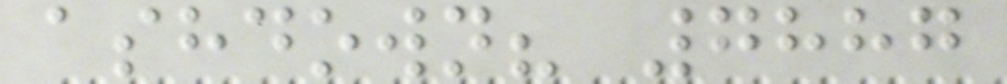ashdown? 7887
